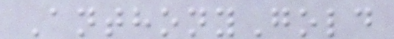AnthonyGold
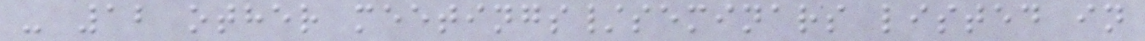- 12 other meetings/seminars listed in
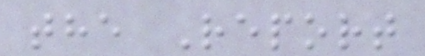the Report
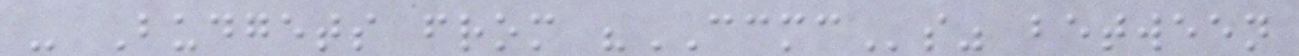- Budgets from "CCMCs" between
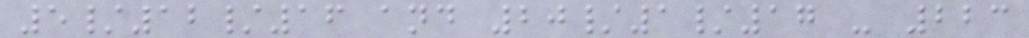5/12/16 and 20/1/17 - 223
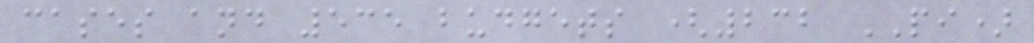cases and 535 budgets (232 PI)
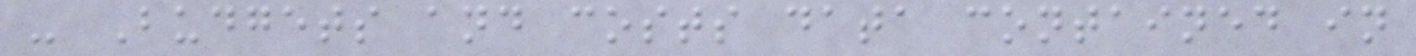- Budgets and costs data contained in
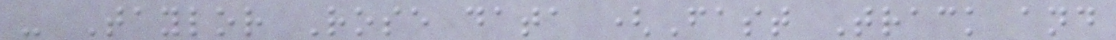- Taylor Rose data (Fast Track and
